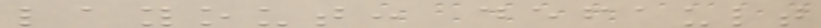layout: default
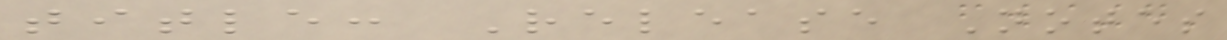title: Release Notes
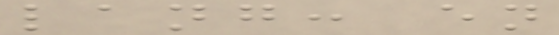lang: en
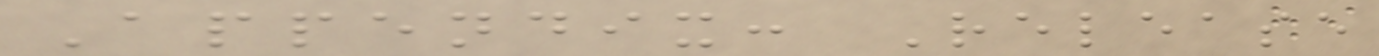Appendix: Release
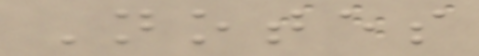Notes
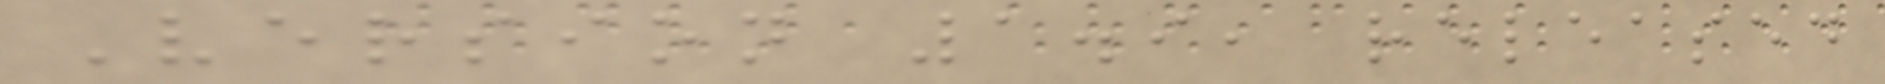Version 1.9, released
